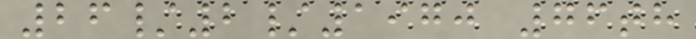26/2/1970 76th
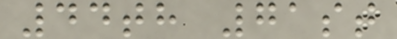44th 71st
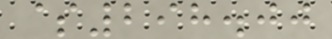$298.00
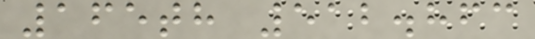165th 512.863
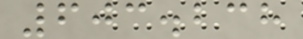603.238
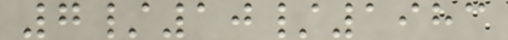7/10/1983
